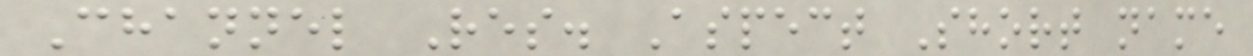Channel Res. Aspect Short name
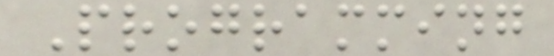Programming
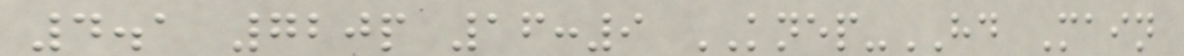4.1 720p 16:9 KNEP-HD Main
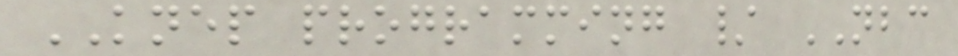KNEP programming / NBC
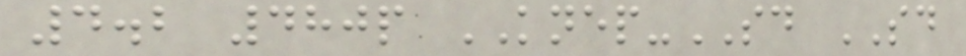4.2 480p KNEP-SD SD
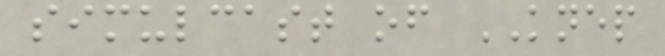simulcast of KNEP
